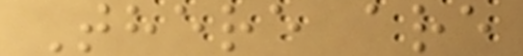There are
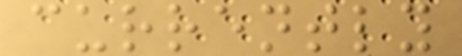currently
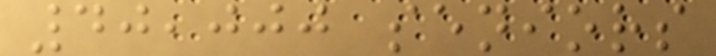40,000 seniors
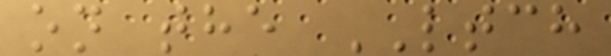on the LTCH
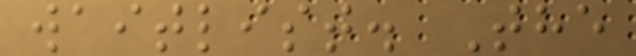waitlist. The
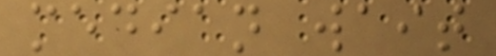median wait
